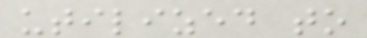utilized to
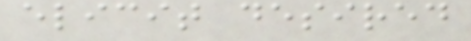elicit desired
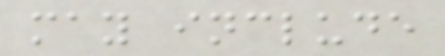may include
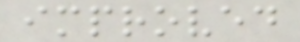improved
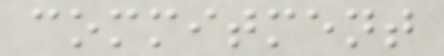commitment
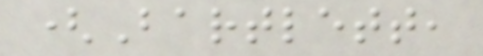(Bartlett,
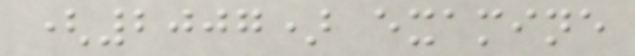(2007) examine
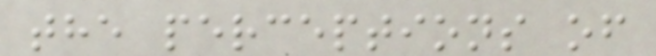the perceptions of
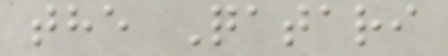the Qatari
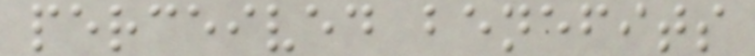perceived benefits
